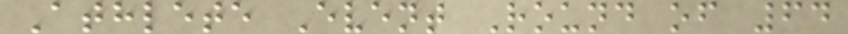Athlete Event Round of 64
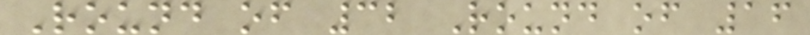Round of 32 Round of 16
